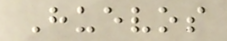Huevos
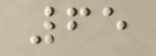65
